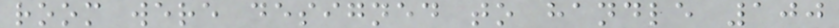room were designed to handle 100
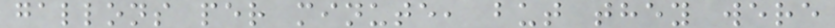gallons per minute, but they were
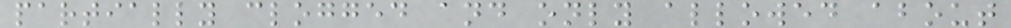partially clogged and only allowed about
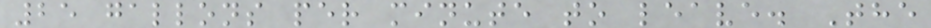25 gallons per minute to leave. The
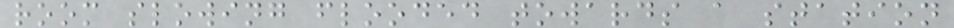room slowing flooded towards a station
